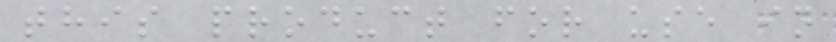this product for use in
